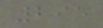295
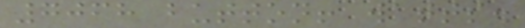7068 button! watts.
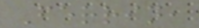Ferrin,
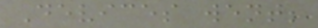Devices went;
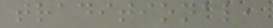traditional,
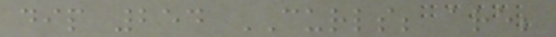dip 254 CURLS; are;
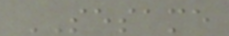SESAME
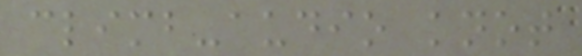climb-audio knot
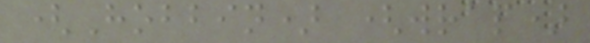(Hobbin) (wrap)
